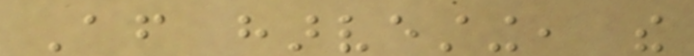After harvesting, the
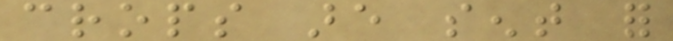crops are sent for
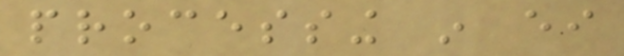processing in either
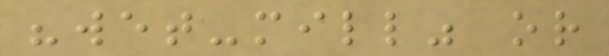"wet-mill" or
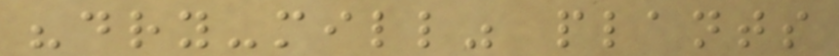"dry-mill" plants
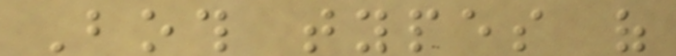Both types of
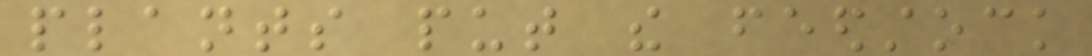plants put the feedstock
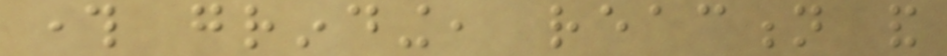through grinding, reaction and
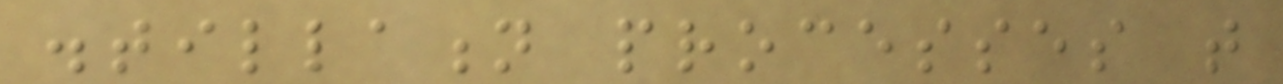distillation processes that
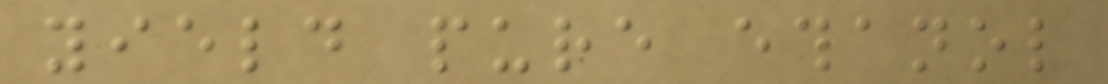yield pure ethanol
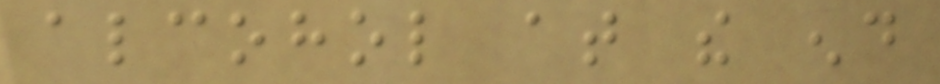alcohol at the end
